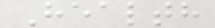Health
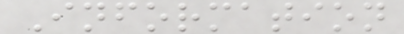Information
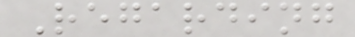Regarding
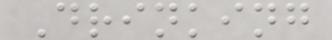Drinking
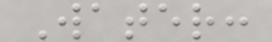Water:
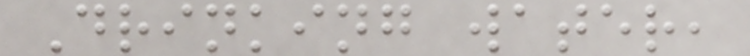Drinking water,
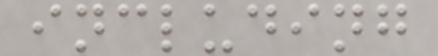including
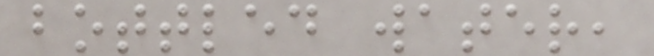bottled water,
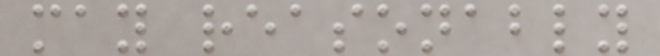may reasonably
